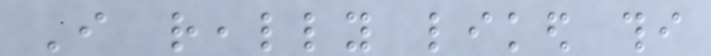I really liked thi
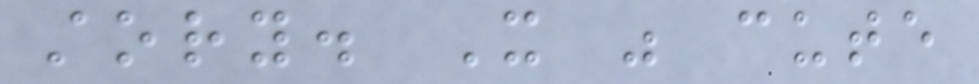story. It was cute
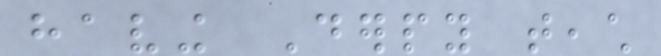having Derpy teach
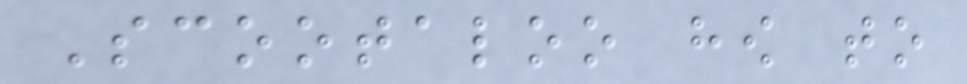Scootaloo how to
